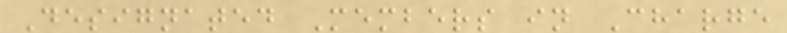Designated Members in Charge
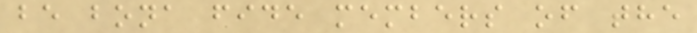be bona fide members of the
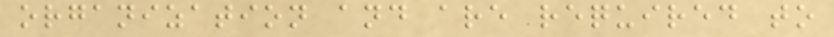organization and are required to
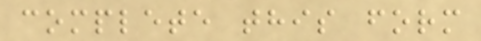complete this form
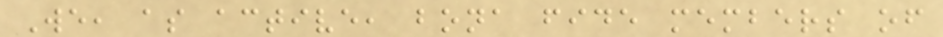We, as active, bona fide members of
